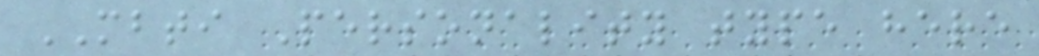MBTI Personality type here
